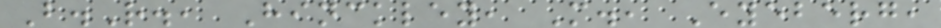B.R., Hinckley, M., Eyeberg,
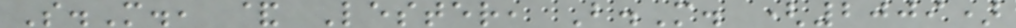S.M., & Lester, B.M. (2009)
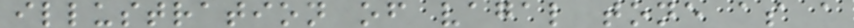illustration of vagal tone as a
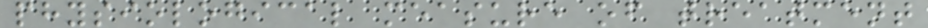physiological measure of treatment
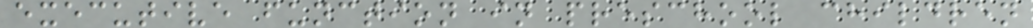executive function in preschool children
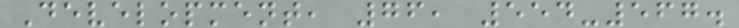Development, 76, 554-567.
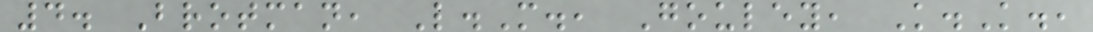4. Brotman, L.M., Gouley, K.K.,
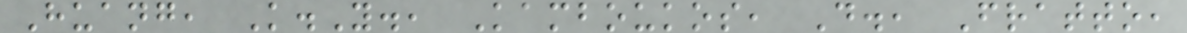Huang, K.Y., Kamboukos, D., Fratto,
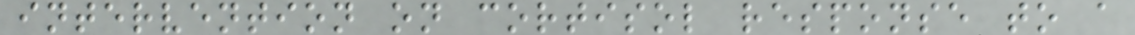intervention on cortisol response to a
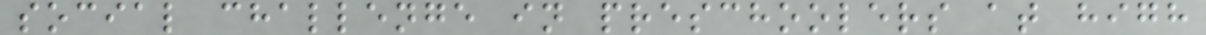social challenge in preschoolers at high
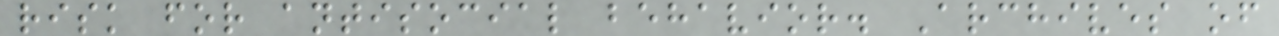risk for antisocial behavior. Archives of
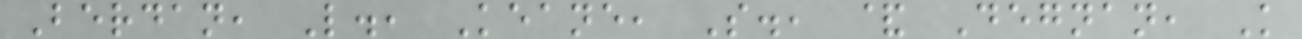Berdan, L., Keane, S., & Degnan, K
